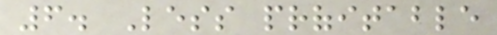6. Less profitable
